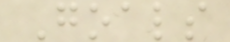Goals
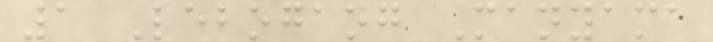1 Lebogang Manyama
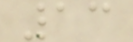13
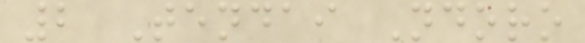2 Tendai Ndoro
